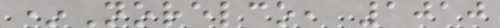*Norelco, 1010
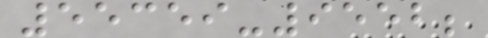55359-9552;
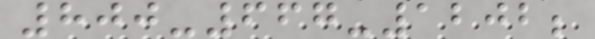800-667-1202;
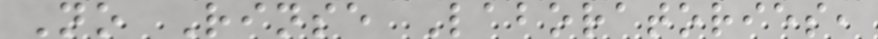No Rinse Laboratories,
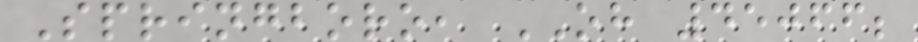Springboro, OH 45066;
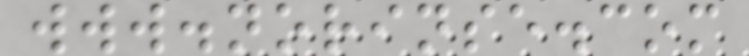www.norinse.com
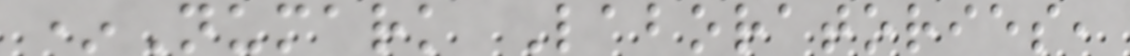*Numark Laboratories,
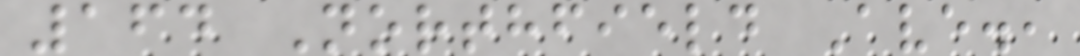164 Northfield Ave.,
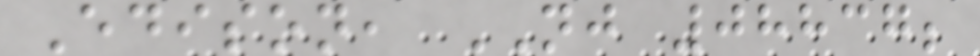Edison, NJ 08837;
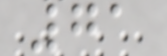71
